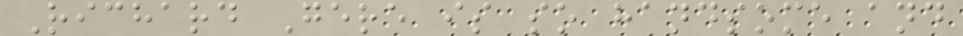Richard Gere is so handsome and
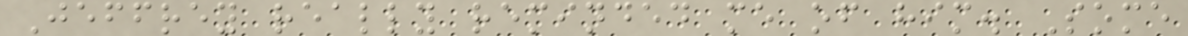Jeffrey really reminded me of him. Some
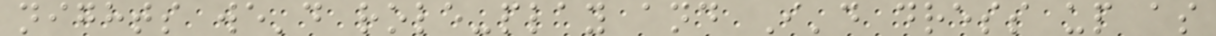nights we'd role-play and I'd dress up as
